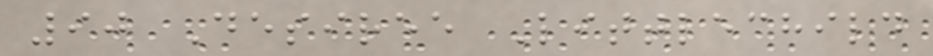90 Desiree Littlechild
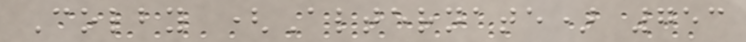Colby (Alternate) 753
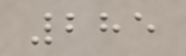285
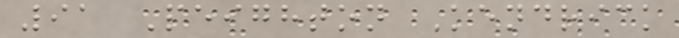91 Peighton Kendrick
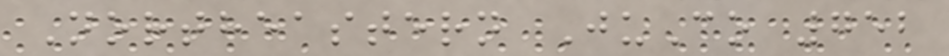Northeastern JuCo 752
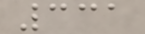331
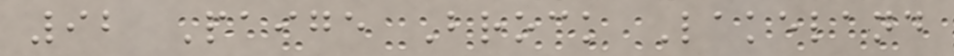92 Paige Brock Lakeland
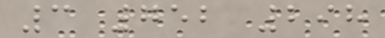3 752 298
